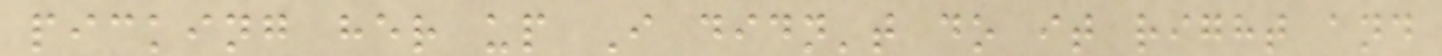picking her up I didn't do it right and
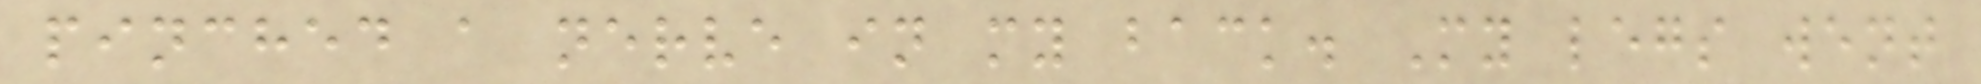pinched a nerve in my back. My legs went
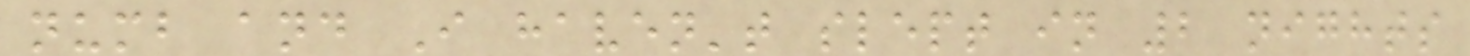numb and I haven't slept in 2 nights
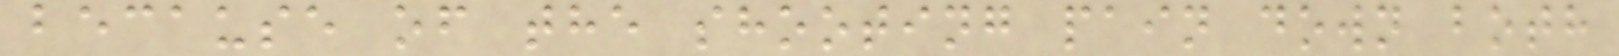because of the shooting pain down both
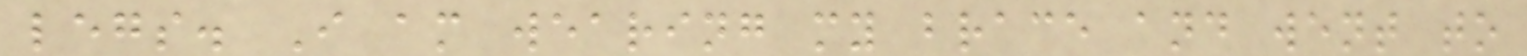legs. I am wearing my brace and went to
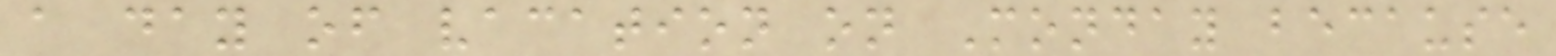a day of vacation on Monday because
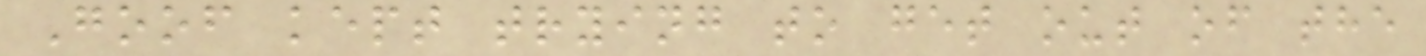Goof kept trying to get out of the
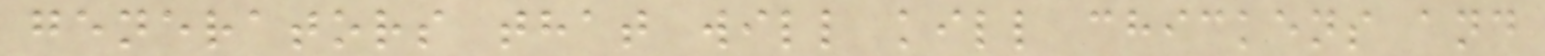generators that will kill chickens and
